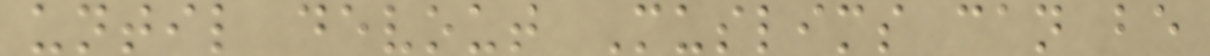until devout Muslims can be
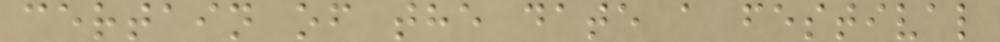certain of the date a festival
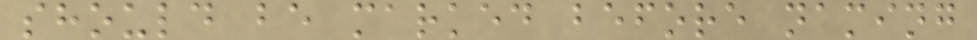should be marked before naming
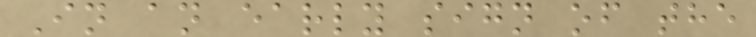In an early sign of the
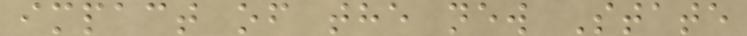impact of the new State
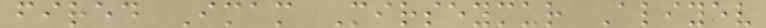fired Imam Mirseymur Aliyev
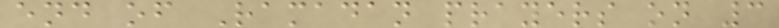end of Ramadan prayers on 3
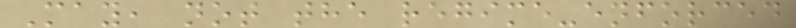May, not the regime-enforced
